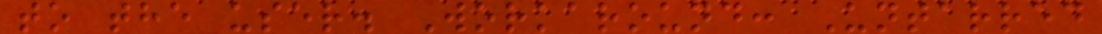to the user. Workaround: Untarred
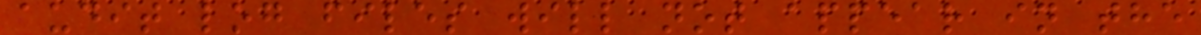audit log files will not appear in the
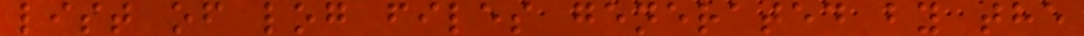list of log files generated by the
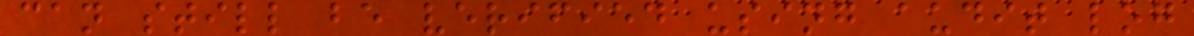can still be verified using audit log
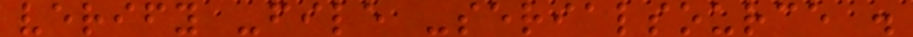verify -file -serialsource .
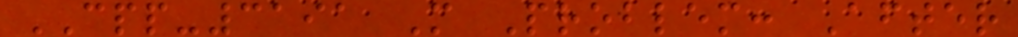CPP-3191 M Problem: After
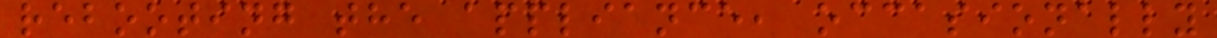rebooting the appliance, occasionally
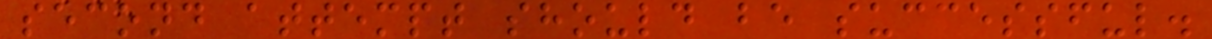second attempt should be successful.
